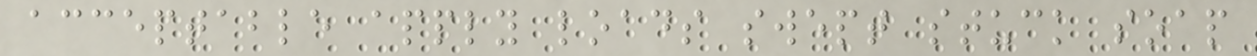acceptable apply loads swept stuck soap
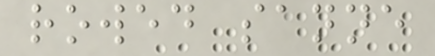rowed sanne
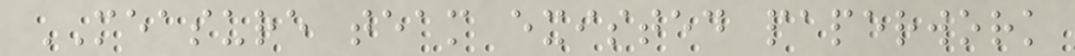MEASURE team existed paperwork
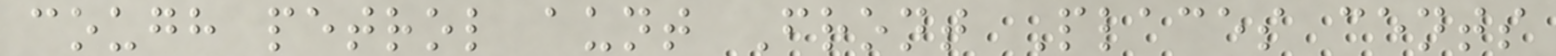cough petrol aunt Front Places cents
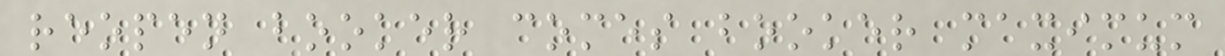reopen booker comes booker maximum
